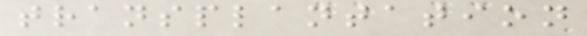transplantation
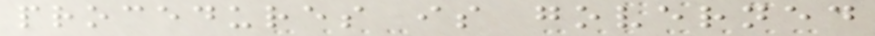procedures is governed
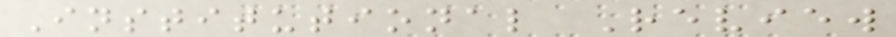Institutional Review
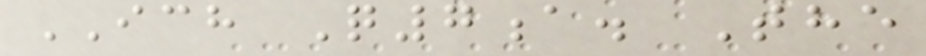ICH Q7a. The
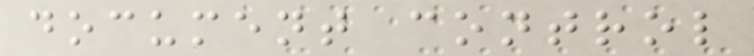document control
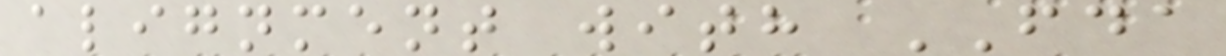alignment with FDA
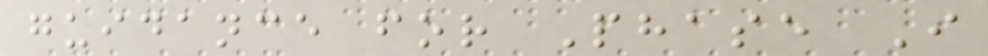guidance for Phase I
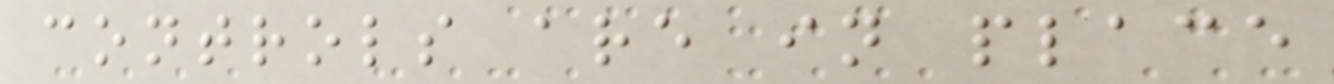controls are in place
